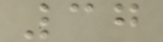37
